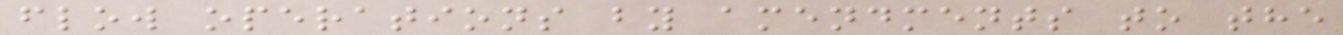flow operations by amendments to the
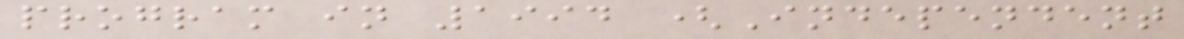program in 1994 (Independent
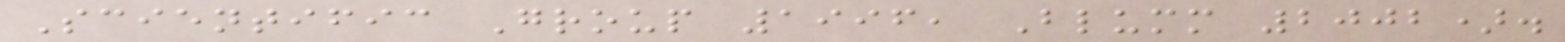Scientific Group 1996, Blumm 2002).
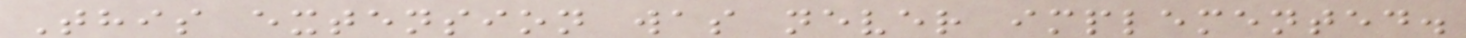This extension was never implemented.
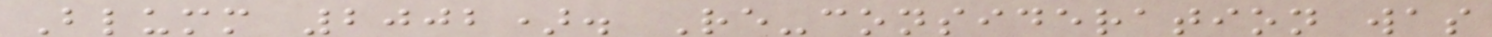Blumm 2002). Re-consideration was
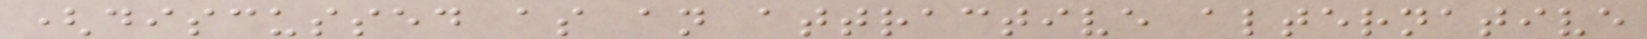(discussed as an attractive alternative
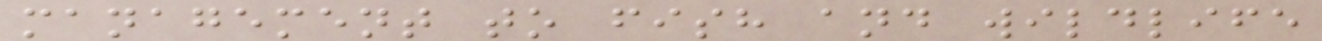management to fish and wildlife
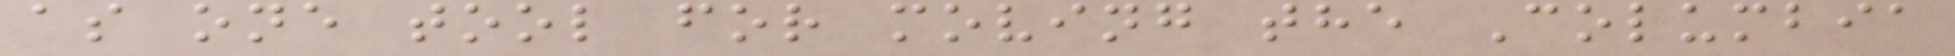as one tool for moving the Columbia
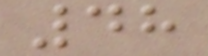48
